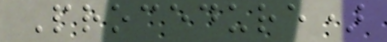Procedure)
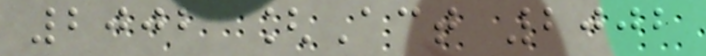2002 [Act 2002
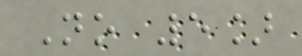No 5]
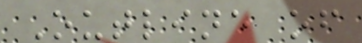Outline of
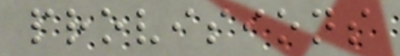provisions
